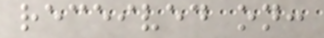received on:
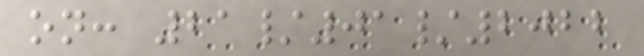on: 21/01/2022
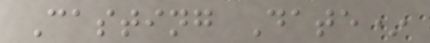Casting Date*
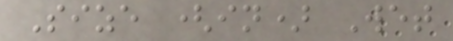Size (in) Wet
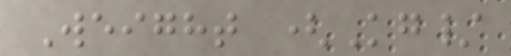Weight (Kg/
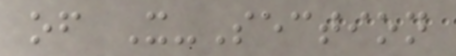of X-Section
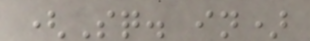(Sq. in)
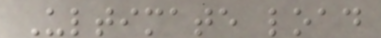Ultimate load
